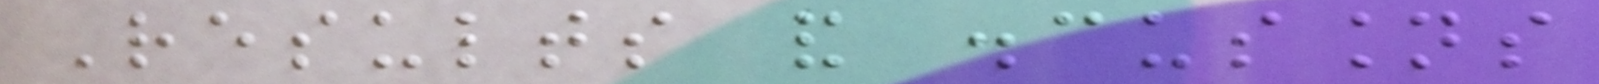Results and discussions
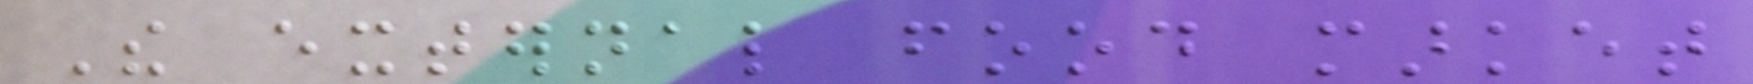The external food market
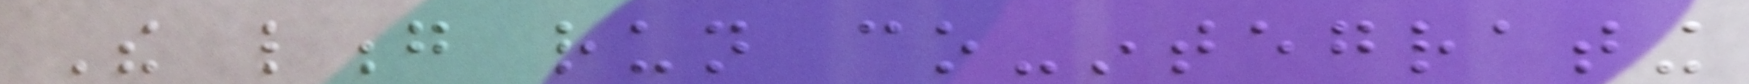The long run co-integrating
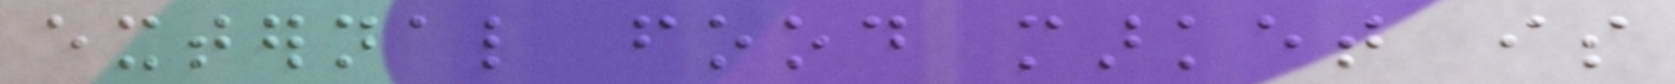external food market is
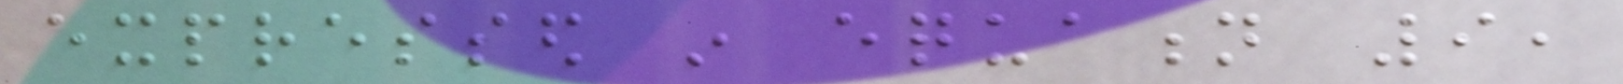expressed in equation 9,
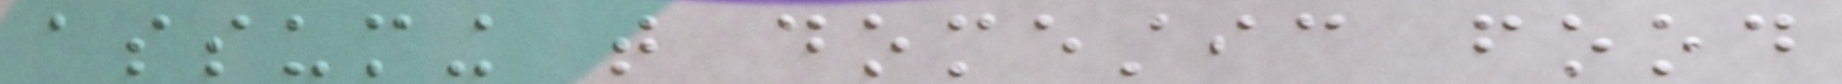assuming that domestic food
